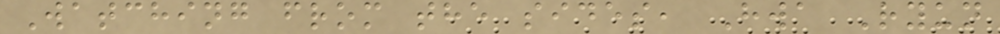Watching from the sides, Hwa Ryun
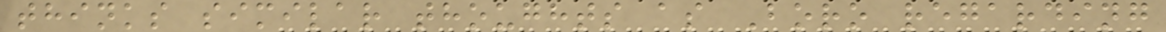thinks similar thoughts as Boro regarding
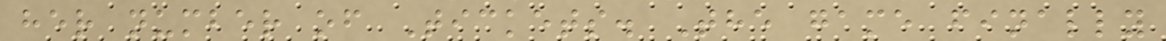her number of Tickets. The game finally
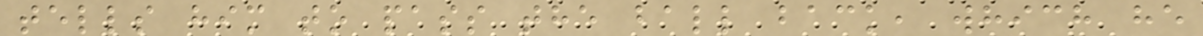tells him to pass the ball back, which he
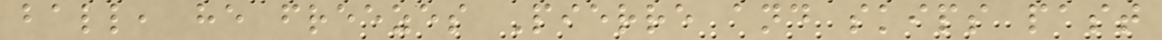ball, he freezes Pierre and skips past
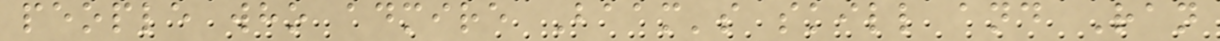people who admire Baam's skill and Ran
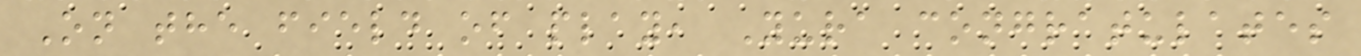On the field of play, Yura congratulates
